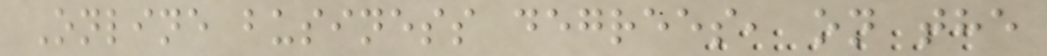Online business degrees, on the
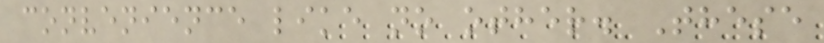convenience like no other. These
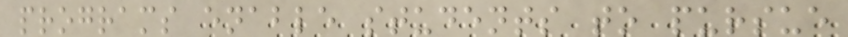programs enable students to pursue
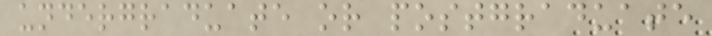undergraduate or postgraduate
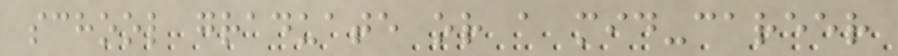school graduate or a mid-career
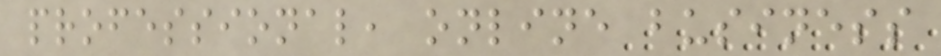professional, online business
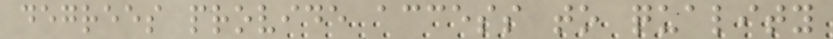degrees provide access to quality
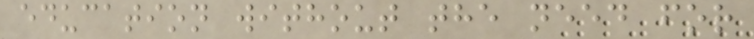education without the need for
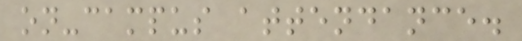on-campus attendance.
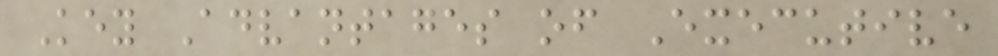Key Advantages of Executive
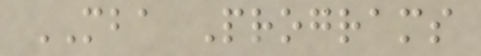MBA Programs
